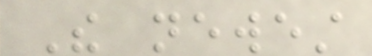The newest
